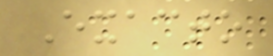Exacto
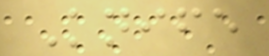Knife
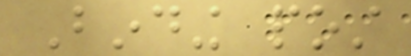Binding post
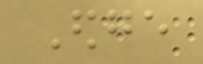Edge
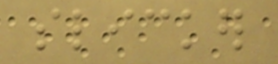slicker
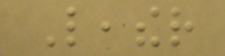Leather
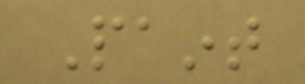Paint
